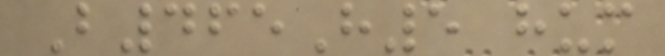B465H5 hum
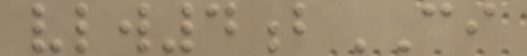vlw4bCI
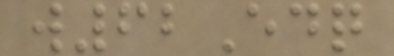w62Edq
